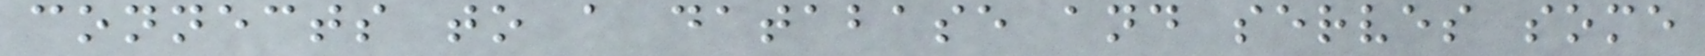connects to a database and serves some
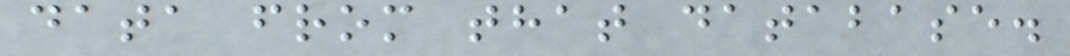data from that database.
